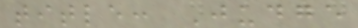title: Judge
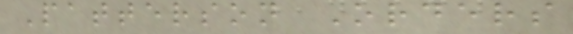Patterson Orders
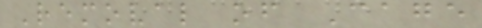Removal of Cage
